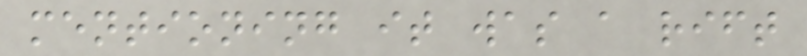mentioning it was a rift
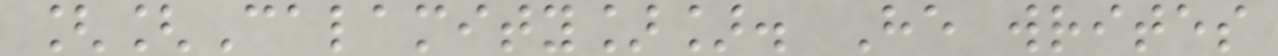[[Calamity]]. He writes
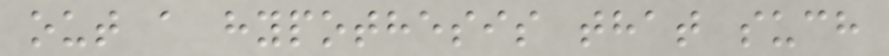out a hypothesis that such
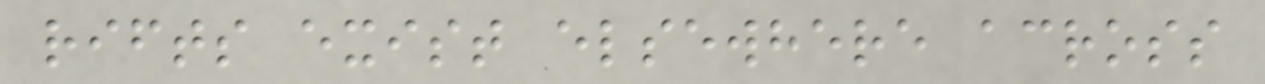rifts exist elsewhere across
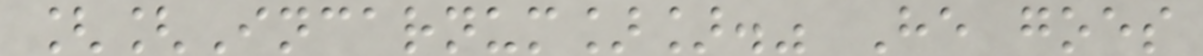[[Incarnum]]." He goes
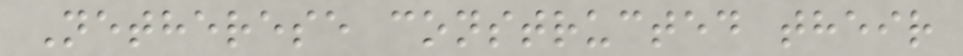Netherese constructed their
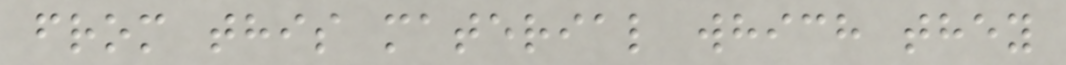from this material which they
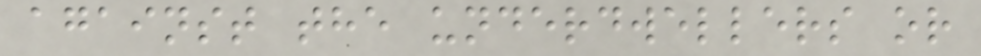against the underdwellers or
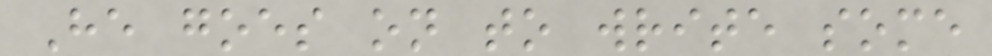He goes on to write some
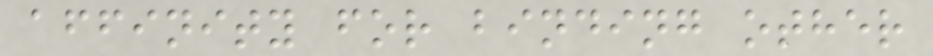affinity for binding other
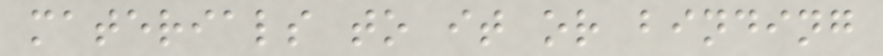materials to it or binding
